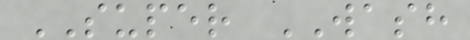SUPER WASH
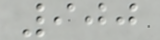900
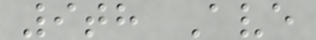9th Ave
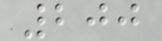200
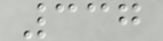337
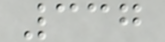337
